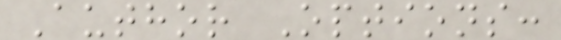Author Options:
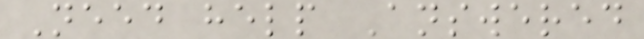Need help Answered
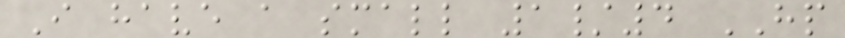I have a small 1/4 HP
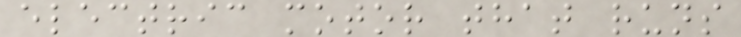electric motor that runs
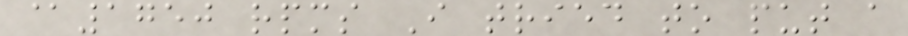@1750 rpms I tried to put a
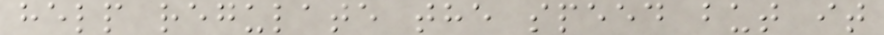help regulate the speed but it
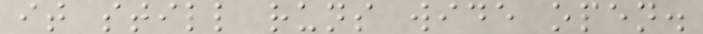it still runs wide open.
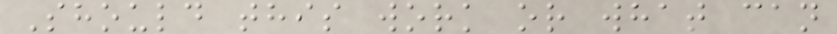Should this work or what can
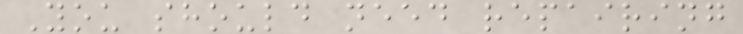You should need repairing
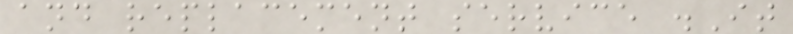and replacement service .It
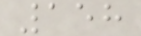158
